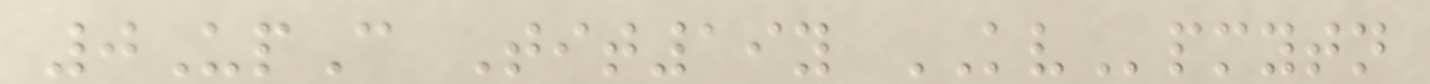0UpC Tit19y KVpmytn
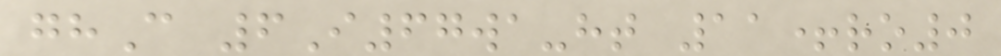ghC 6I67wa-ht 11+ro0
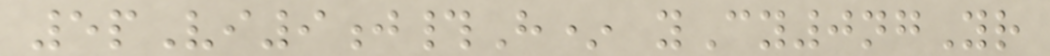5pVi9j#H* yCy0ngYr
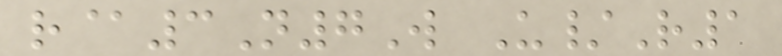r@3N7W U/R1
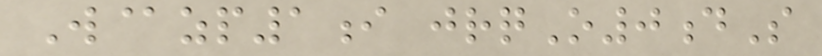W@zp1i jrqO0dS
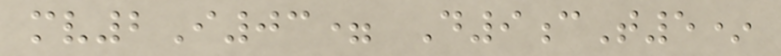mv2I03= D9cT5*
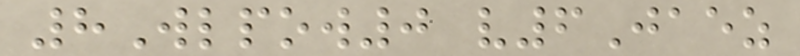8Wlpow0 v6Jaez
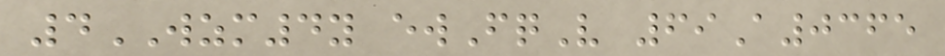4WZM4y ewFqV 69A0365
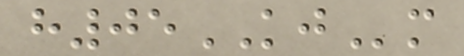h05KJm
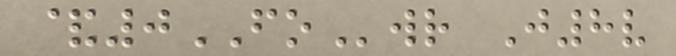&0FOwr J8v
